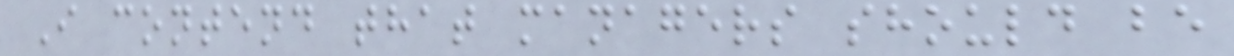I contend that managers should be
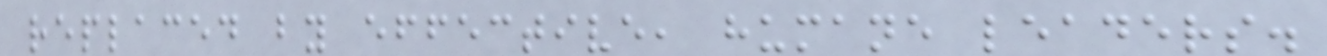replaced by effective, humane leaders.
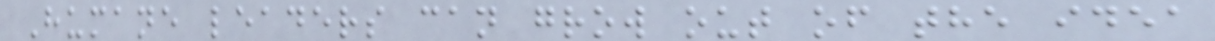Humane leaders can grow out of the idea
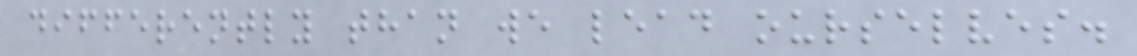differently than we lead ourselves.
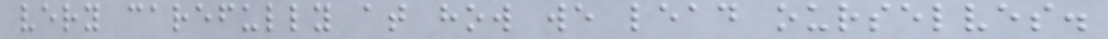very carefully at how we lead ourselves.
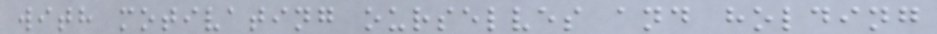with motivating ourselves and holding
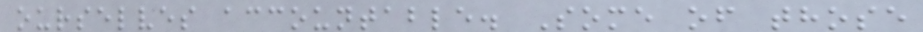ourselves accountable. Some of those
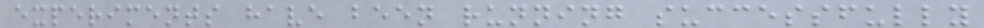experiments have been running successfully
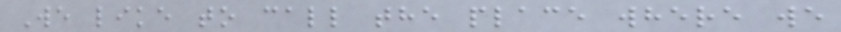We like to call the place where we
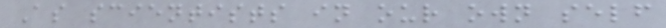As scientists in our own self
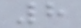8
